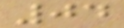04
